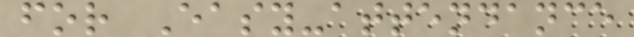for Easy-attendance
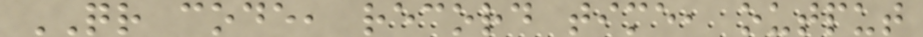QR code, record time, output
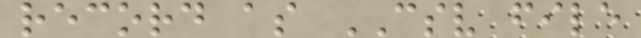record as CSV file
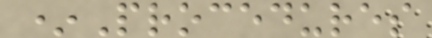*Procedures
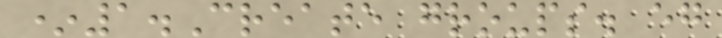*1.Create groups. eg
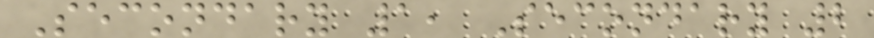Secondary 1, Secondary 2
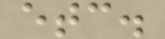etc.
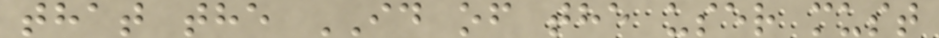that the ID of the user must
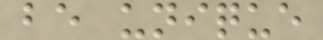be unique
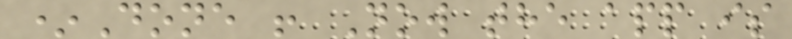*Done ! Now the app is
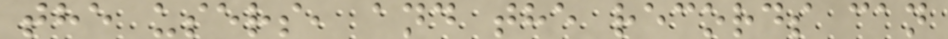the users, and the records can
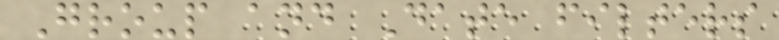Group and Date filters
